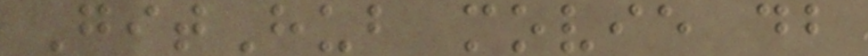GitHub movie db
